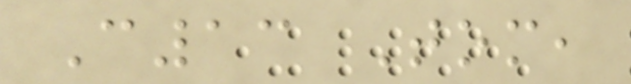C13 Tom,
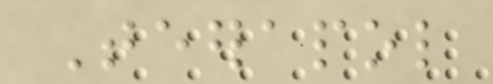Teerapol
